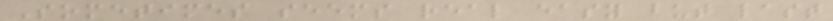Sometimes seems real easy but last
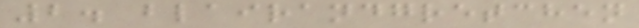2. blairandgretchen
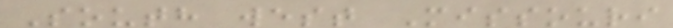South west Missouri
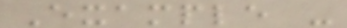Example -
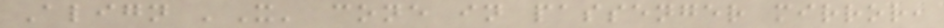Align 'X' cone in passenger mirror,
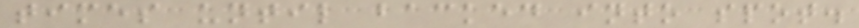times until backed into spot.
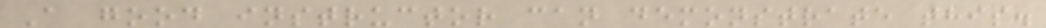A good instructor can demonstrate this.
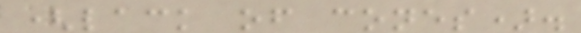(lack of cones).
